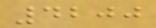4200
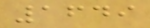1649
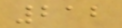212
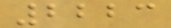2223
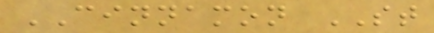CINNAMON ST
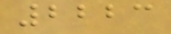2223
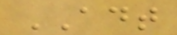ADT
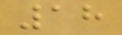18
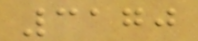3170
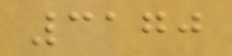3170
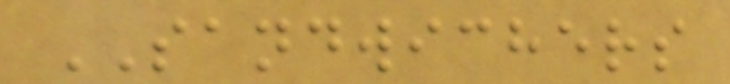SANDWICHERS
